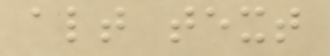alt text
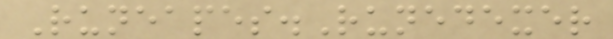Runeapes.Runedexer
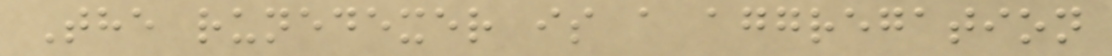The runedexer is a aggregation
